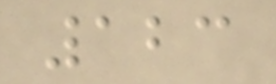123
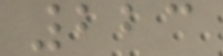223
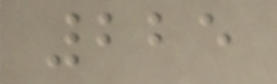225
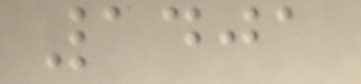1401
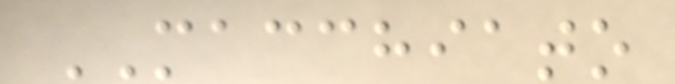MACCHIATO
